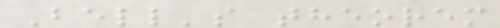Bell's theorem
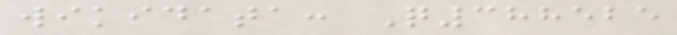wikidata: Q388525
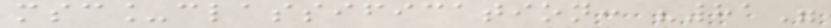msc_classification: "81"
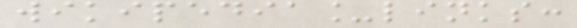wikipedia_links:
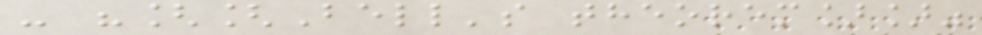- "[[Bell's theorem]]"
